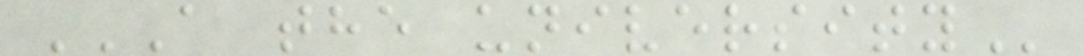A THE UNIVERSITY
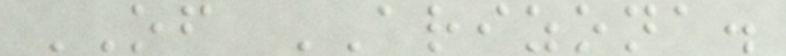OF ARIZONA.
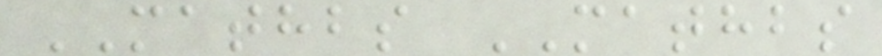MATHBS MATHBS
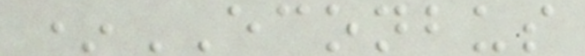*ECONBUS
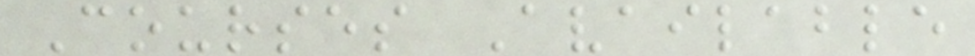Courses Available
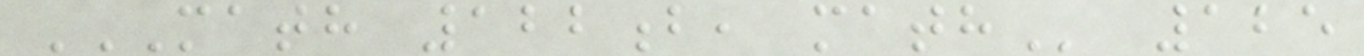MATH 122B, MATH 125
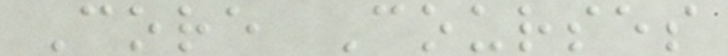Core Courses
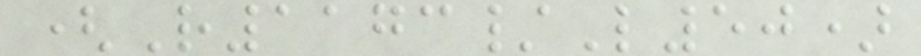(R1173/L50)
